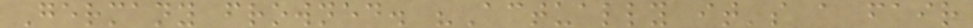Germany frowned. "Actually it's a fair
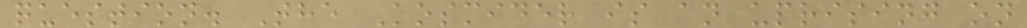question. The Kosmider is an uprising on
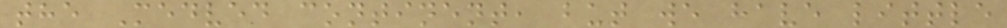the Medved continent, but we have little
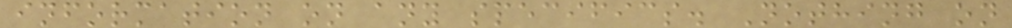information on any specifics. Nothing on
